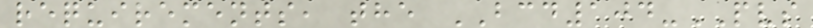requirements, the BCD104-PVS
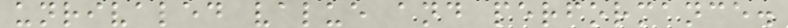unrivaled value and performance.
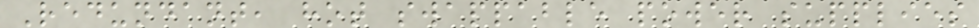Redundant, hot swappable power supplies
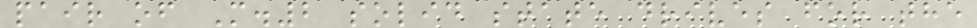pair of M.2 solid state drives for the
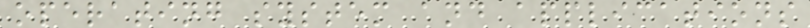operating system and applications
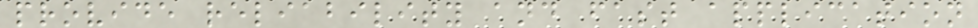provide reliability and fast application
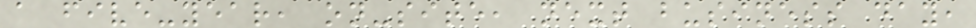a five-year, on-site, next business day,
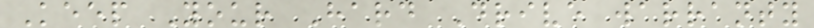Keep Your Hard Drive warranty
